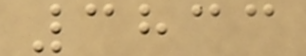3833
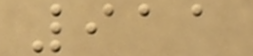911
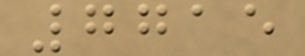7715
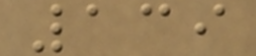139
